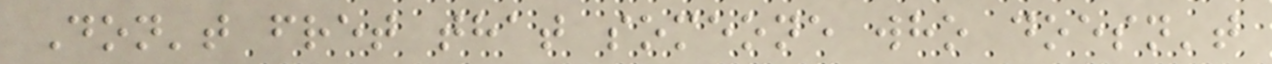Don't fret that someone who doesn't
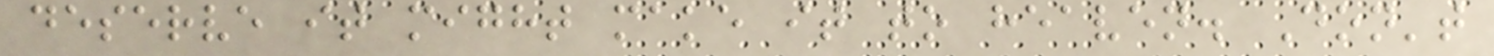deserve it might make it to heaven. Don't
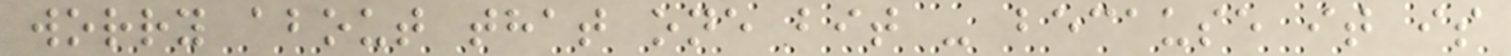worry about that one bit - because it is
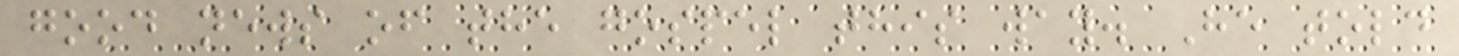good news of the gospel this way. He told
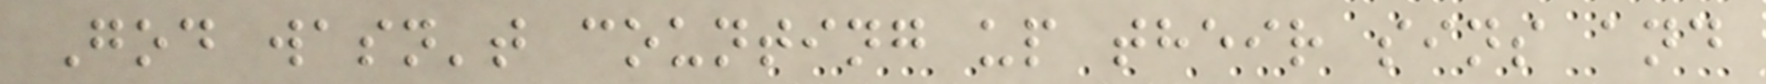God wasn't counting up their sins and
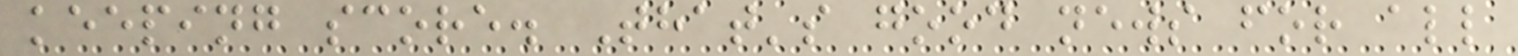keeping score. That's good news for all
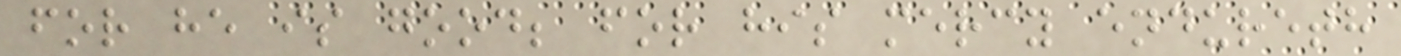for he is good; for his mercy endureth
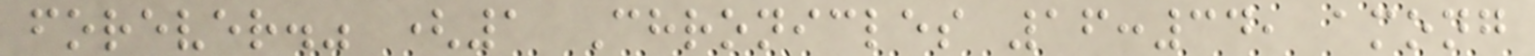forever." (1 Chronicles 16:34, among
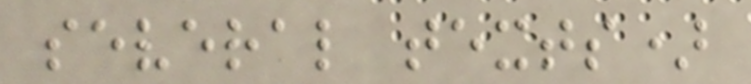several texts)
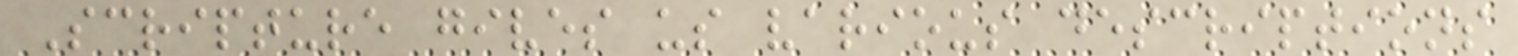Scripture gives us various descriptions
